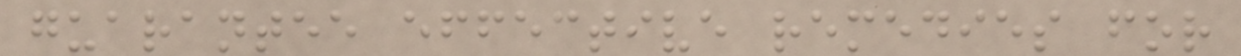guarantee effective remedies for
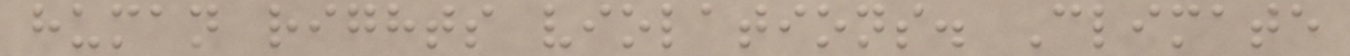human rights violations. Climate
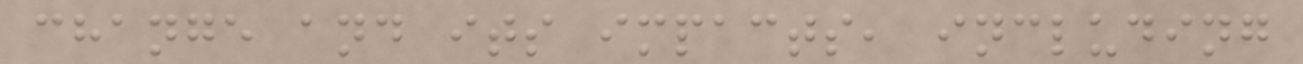change and its impacts, including
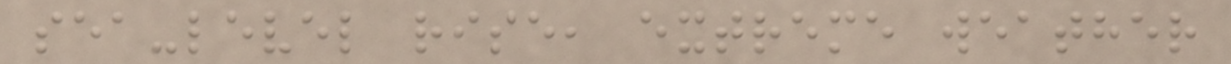sea-level rise, extreme weather
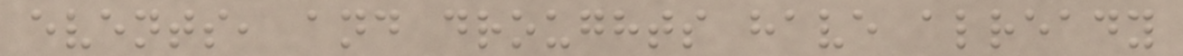events, and droughts have already
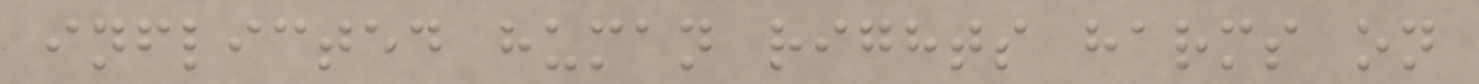inflicted human rights harms on
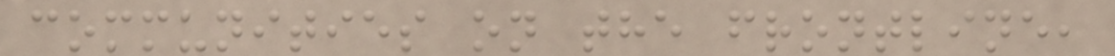communities on the frontline,
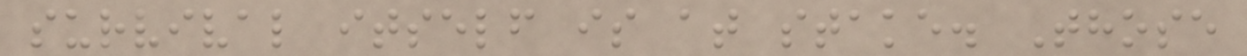survival itself is at stake. Those
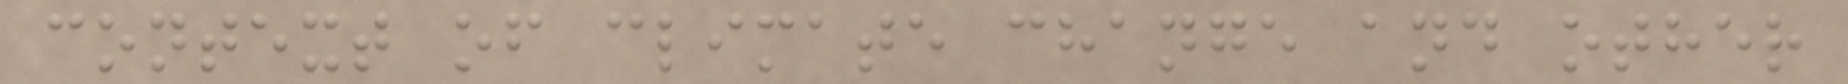context of climate change and other
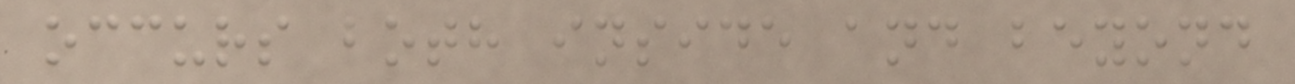occurs both inside and beyond
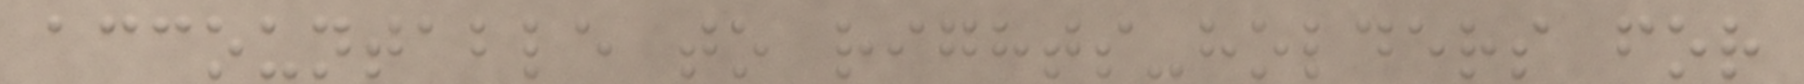accountable to rights-holders for
